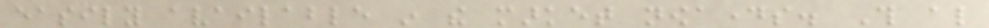easily available in the market nowadays. This also
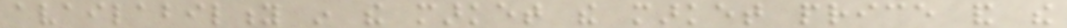availability in the market the market price and the
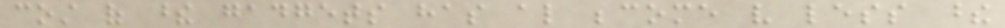cost of these gadgets has also become very less these
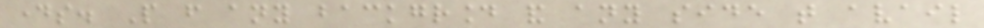days. People from any background and any side that avail
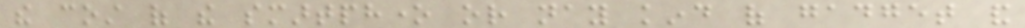the cost of the smartphone or nay kind of gadget and
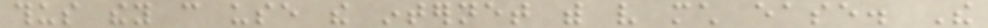thus they can use the internet with very much ease. The
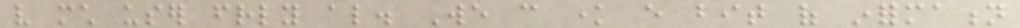very much user friendly also. We can know every bit of information
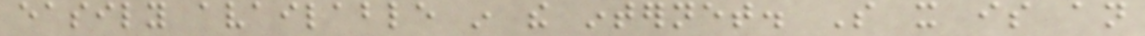easily available in the internet. So it is an
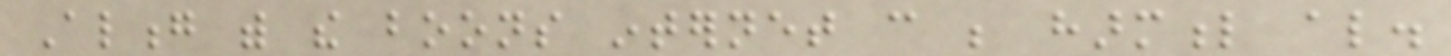Along with the boons internet can be harmful also.
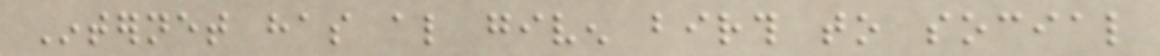Internet has also given birth to social
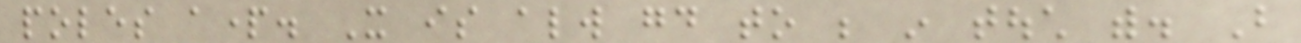poles apart. It is always good to be in touch with. But
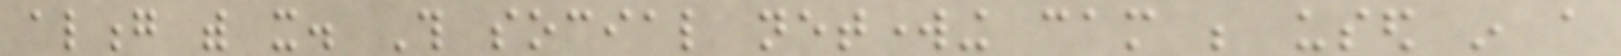along with it. This social networking cam be used in a
